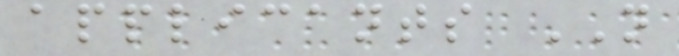applicants NOT
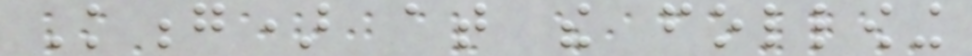Kong) at the following
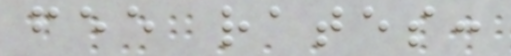fee rates:
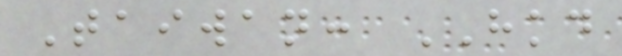Taiwan: HKD
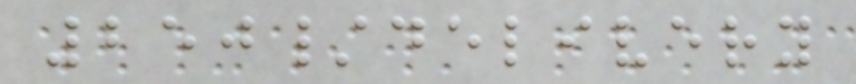250/delivery
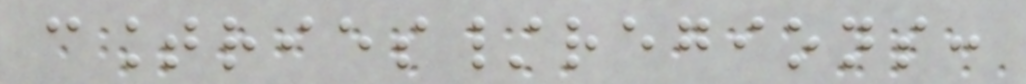countries/regions:
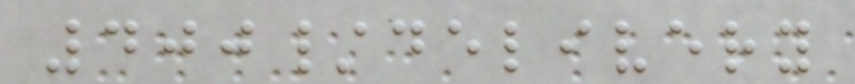400/delivery
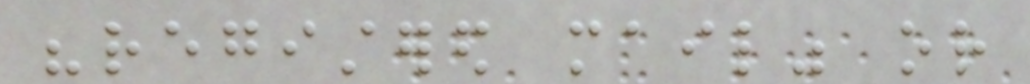"registered mail" or
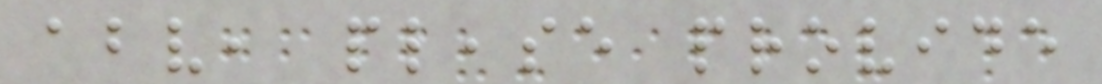above, please provide
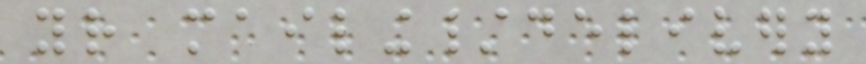your mailing/delivery
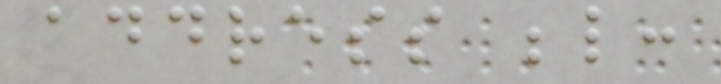address below:
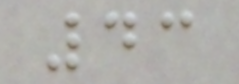43
